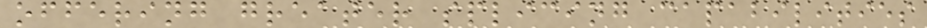offering greater splicing capabilities
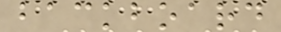backboard
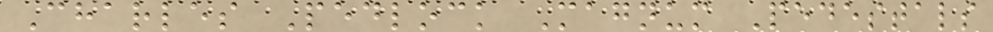Charles Pedlock Magnum Pedestals
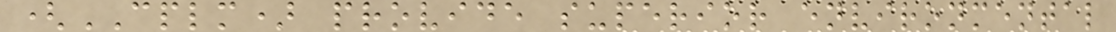(CPLM) provide superior environmental
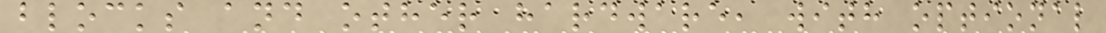blocks and other hardware, with optional
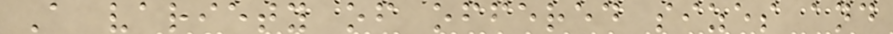A variety of offered sizes and
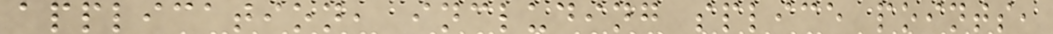application, including splice points,
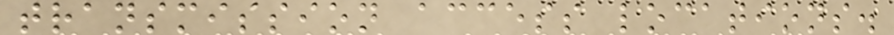transmission access locations.
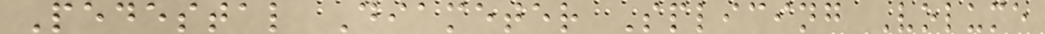Pedestal Diameter Splicing Volume
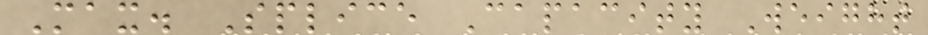Max. Splice Capacity Weight
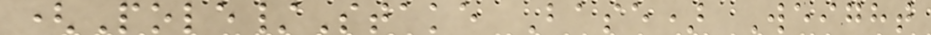(Pole/Stake Base) Weight
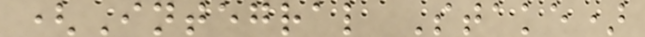(Integral Stake)
